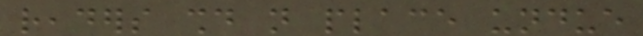readers should not place undue
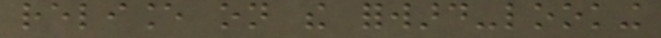reliance on the forward-looking
